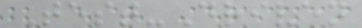Test-Driven
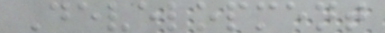Development
